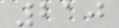210
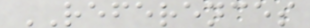REFERENCES
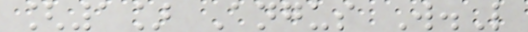[1] Angus W.L
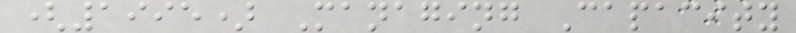(1995) Managing Capacity
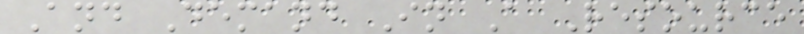And Demand In A Resource
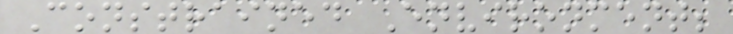Constrained Environment;
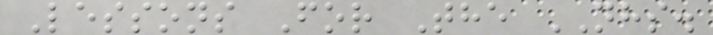Lessons For The NHS.
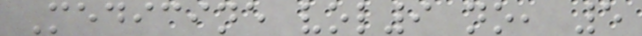Medicine vol9 no, 5
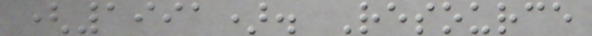(1991). Resource
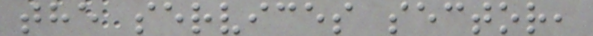the services sector,
